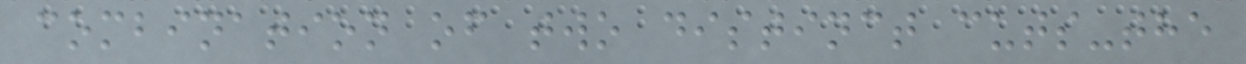combination of two distinct cuts-the
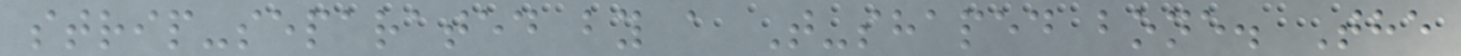strip-separated by a T-shaped bone. The
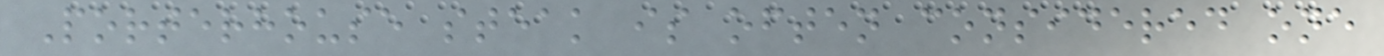Porterhouse steak is often considered one
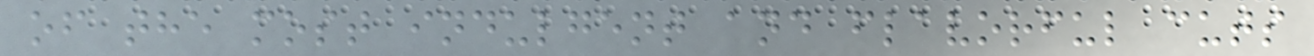of the most indulgent and flavorful cuts
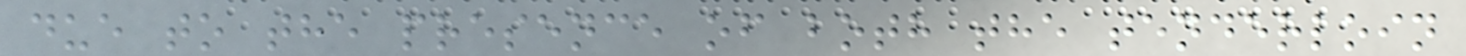due to the presence of both the tenderloin
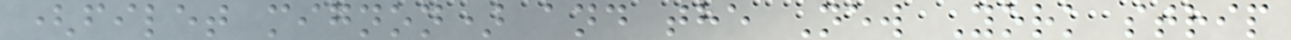(filet mignon) and the New York strip
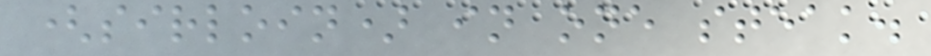(sirloin) in one steak.
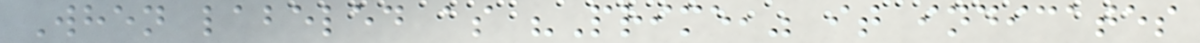When labeled as "Prime," it indicates
